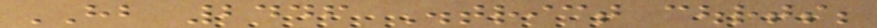HB 2446 District courts;
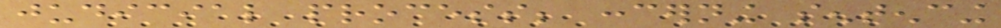judicial process; concerning sentencing
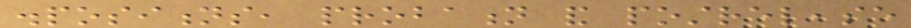dispositions, probation and postrelease
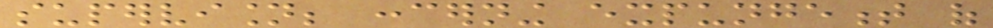supervision; concerning expungement of
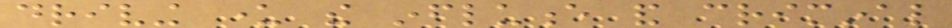driving under the influence and criminal
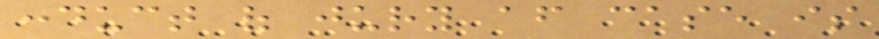conduct of jury after case is
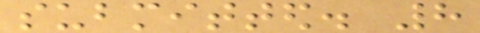submitted. 8
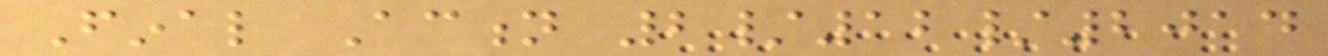Final Action 2/12/2014
